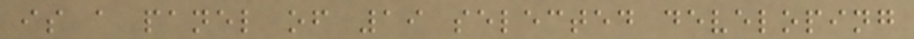is a panel of 19 selected developing
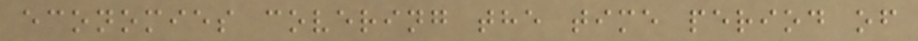economies covering the time period of
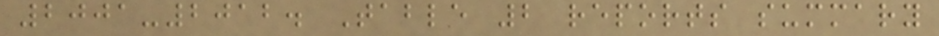2001-2012. Table 2 reports summary
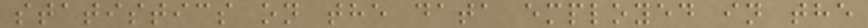statistics on the data employed in the
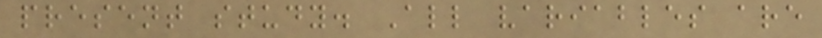present study. All variables are
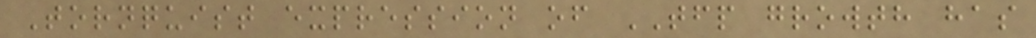Tornquist expression of TFP growth has
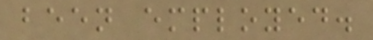been employed.
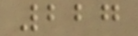227
